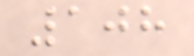108
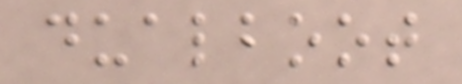dualboot
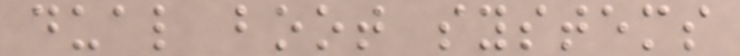dual boot systems
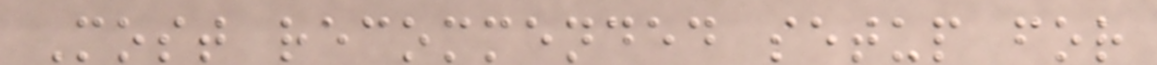Most recommended setup for
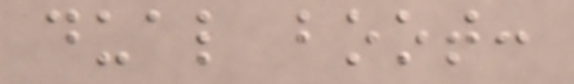dual boot:
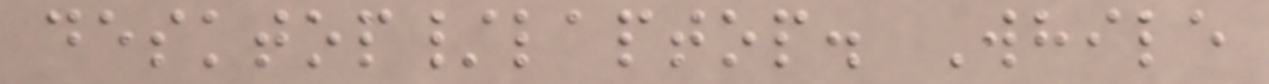desktop/laptop. While
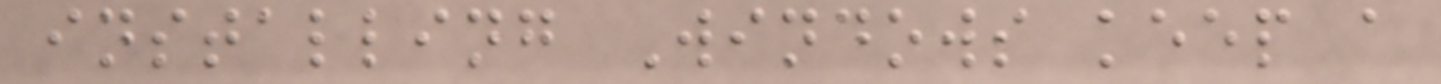installing Windows keep a
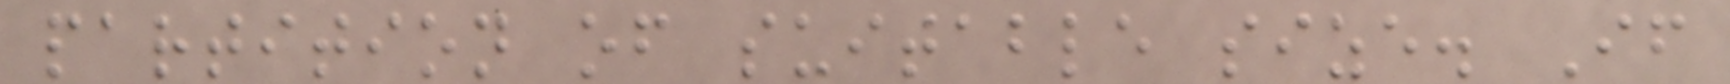partition of suitable size. If
